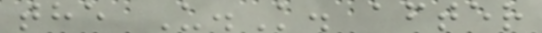the U.K. after
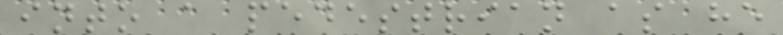into a pedestrian as he
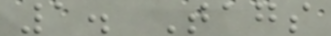1. Tags
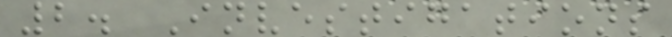2. Investigations
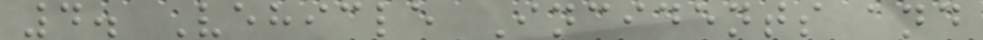4. Vehicle Incidents and
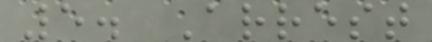5. Arrest
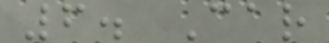6. Car
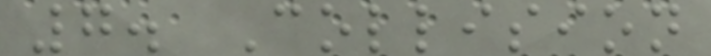7. Collision
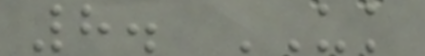8. UK
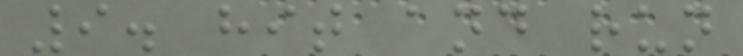9. hit and run
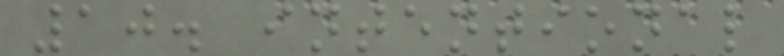10. intentional
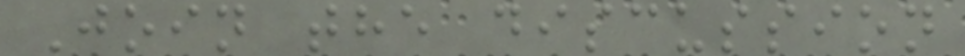Join the discussion
